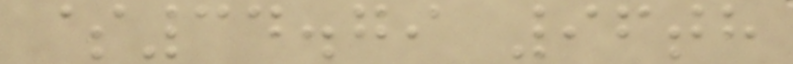$34.79 96th
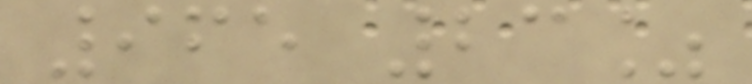965 23%
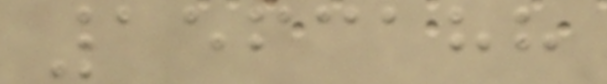1563188
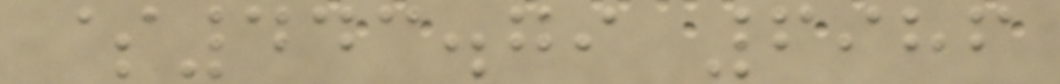$443.79 6986
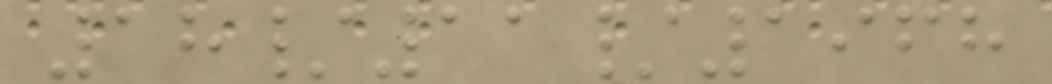18/11/1968
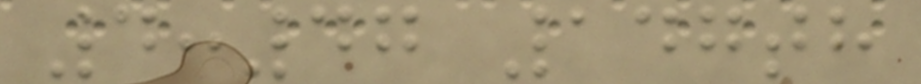4:47 147th
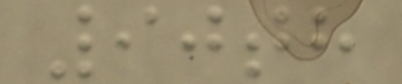90th
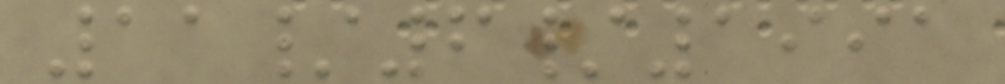11/6/1991
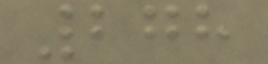278
